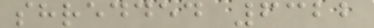shredded 6322
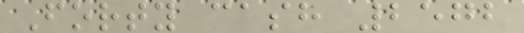Forty cash 2572
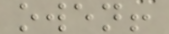owen!
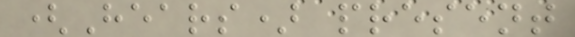(Hears) present
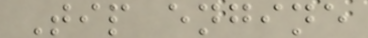Tip engine
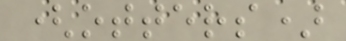(otters)
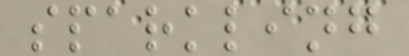sparkling
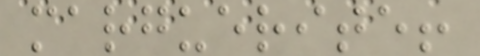marguerite!
